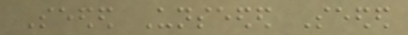Seeded Unseeded Seeded
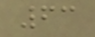63
